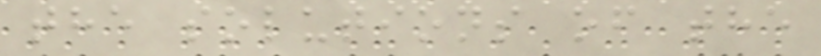the solutions of the
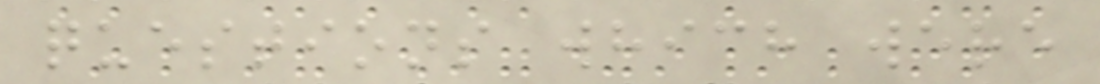questions which were
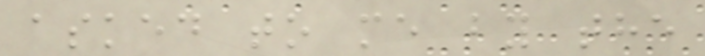asked to me by the
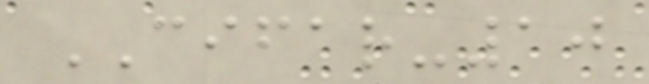CIFAR-10
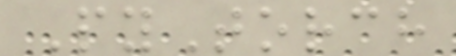PyTorch
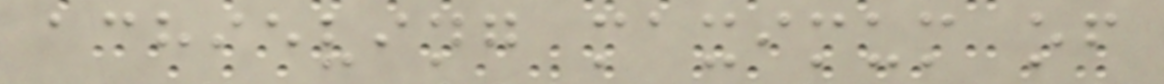achieving maximum of
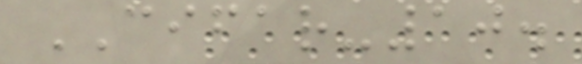CIFAR-10.
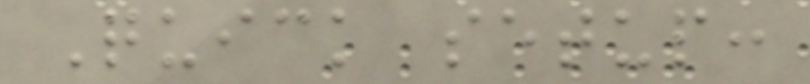Quick setup:
